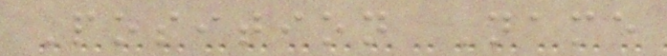Position Name
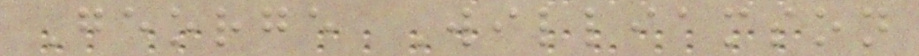George Williamson
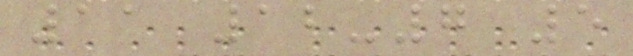11 12-7 5
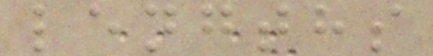lengths
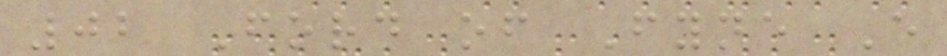02 Ford of Fyne E
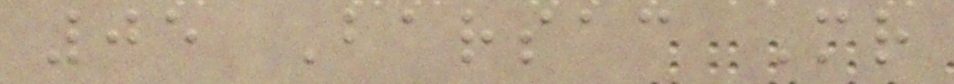05 Barsac Mr
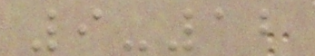9-12
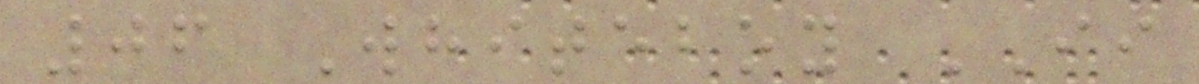06 Whiteboy II
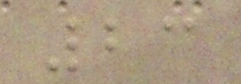23
